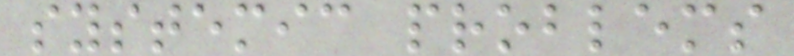systemic problems
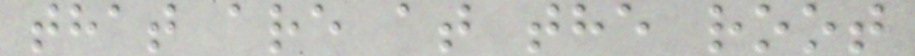that are at the root
